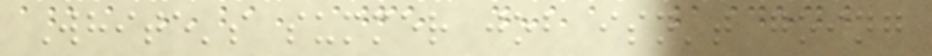White's summer job isn't going
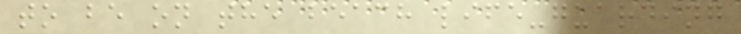to be on the beach life-guarding
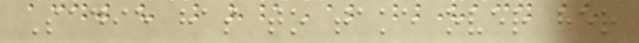Sadie has to take over her
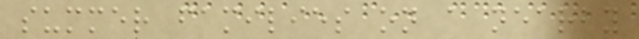summer families on a nearby
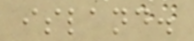island.
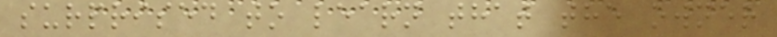surprised to learn that the owner
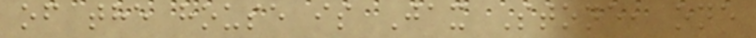of the house is Jax Stone, one
